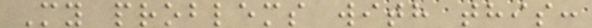My problems with this:
